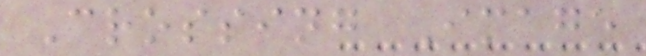Crossing Image
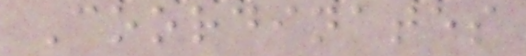Coordinates
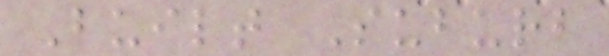Built Suburb
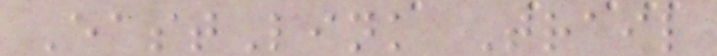EastLink Trail
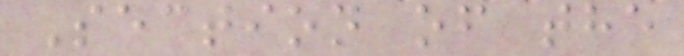Section of the
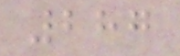287
